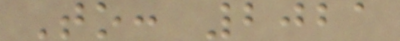To: 2021
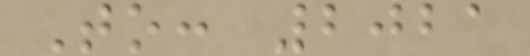To: 2021
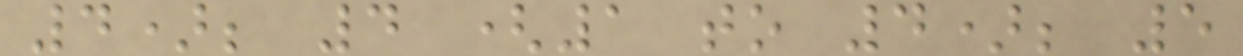4); 4 (1 to 4); 5
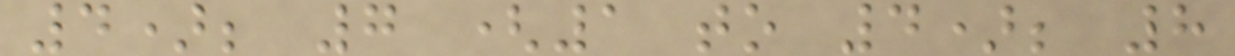4); 7 (1 to 4); 8
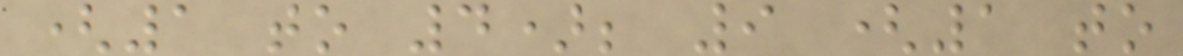(1 to 4); 9 (1 to
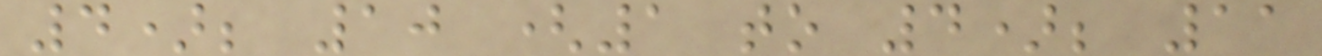4); 10 (1 to 4); 11
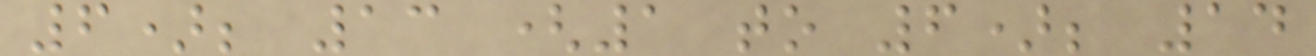6); 13 (1 to 6); 14
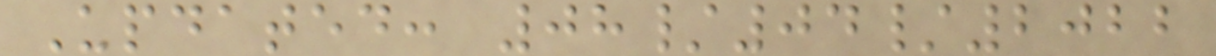Updated: 08/04/2022
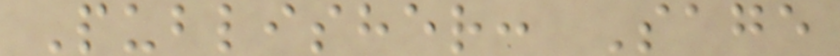Publisher: Sage
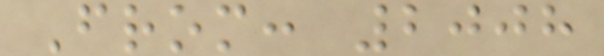From: 2008
